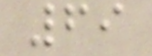69
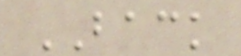BACK
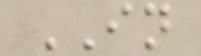IN
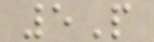5P
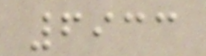6933
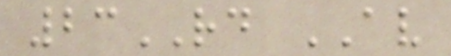23RD AV
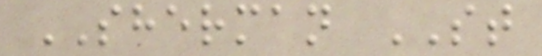SHERMAN ST
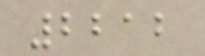2212
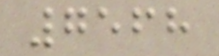7568
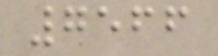7566
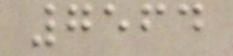7564
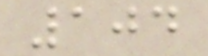104
